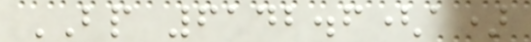BP 6142.6(a)
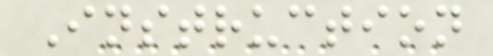Instruction
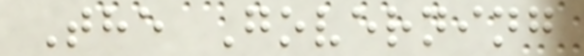The Governing
